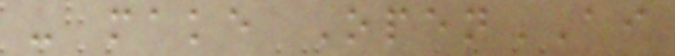- make OpenAI
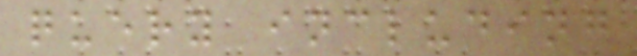query including
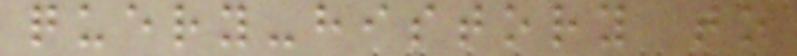query-history to
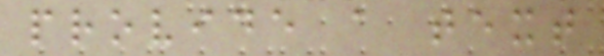provide a text
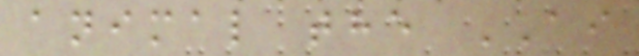animal the AI
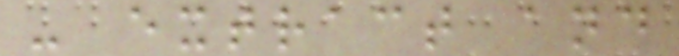- extract and
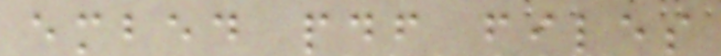embed pdf files
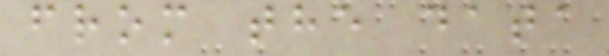from the data
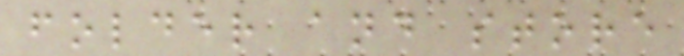folder and store
